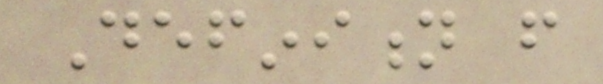Definition from
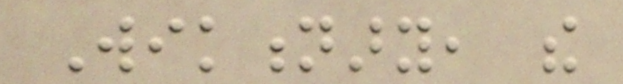Wiktionary, the
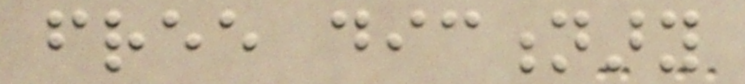free dictionary
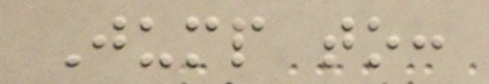Jump to:
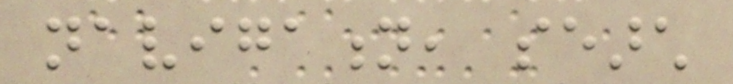navigation, search
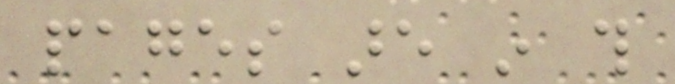pages are in this
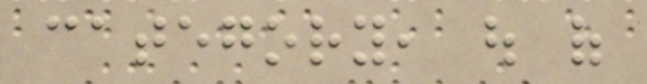category, out of
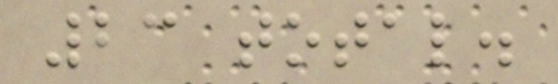23 total.
